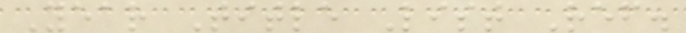Year Title List Ref.
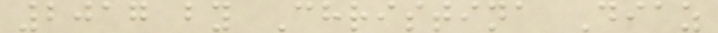2017 by Christina Diaz
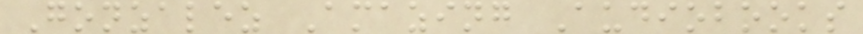Gonzalez Amazing Audiobooks
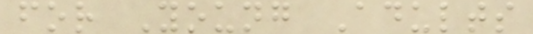for Young Adults
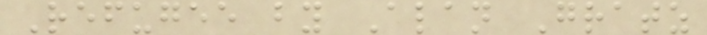Refugee by Alan Gratz
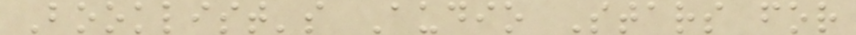Booklist's Audio Stars for
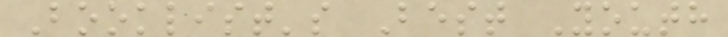Booklist's Best Youth
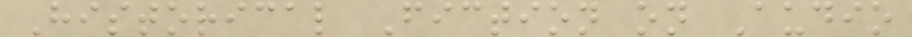Historical Fiction on Audio
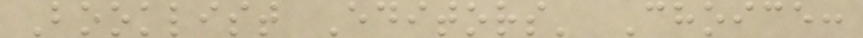Booklist Editors' Choice:
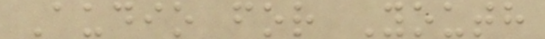Audio for Youth
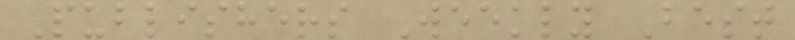Publishers Weekly Best
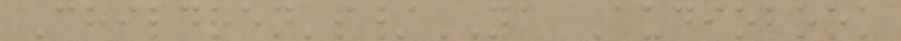Children's/YA Audiobook
